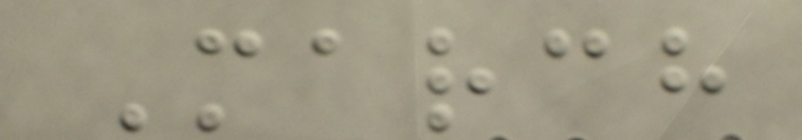March
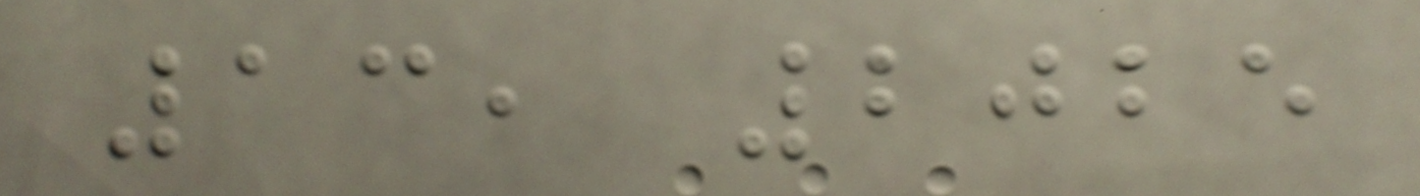13, 2025
